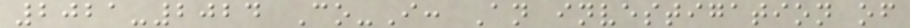2021-2024 Co-I: An investigation of
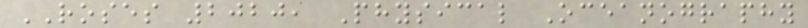ROSES 2020, Physical Oceanography
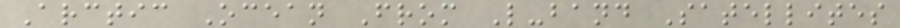Arctic Ocean From L-band Satellites
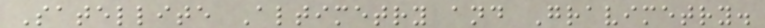Satellite Altimetry and Gravimetry.
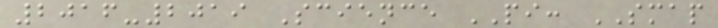2016-2019 Science PI: SMAP
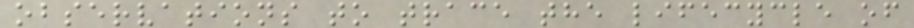observations to trace the lifecycle of
